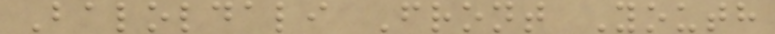Baloldali Front Youth
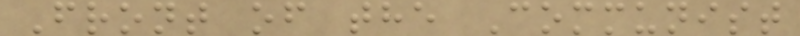Front of the Communist
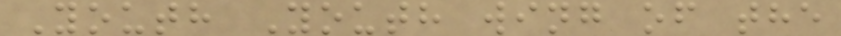Youth Youth wing of the
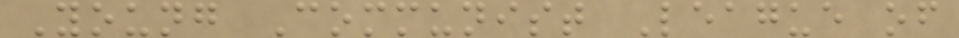Young Communist League of
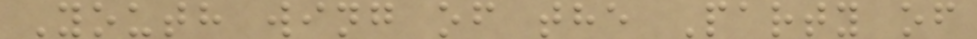Youth wing of the Party of
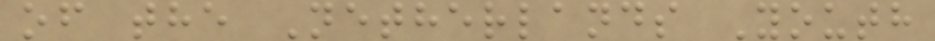of the Netherlands Youth
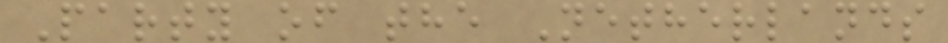Party of the Netherlands
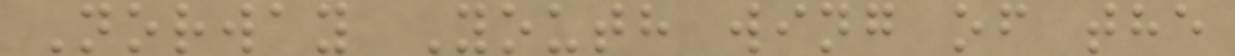Norway Youth wing of the
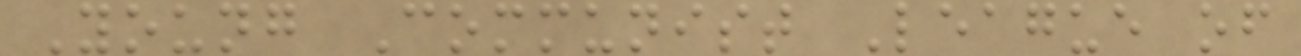Young Communist League of
